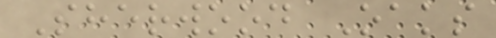Sherwood Oaks
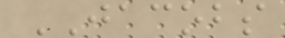JACOBS
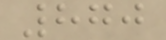870
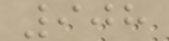908
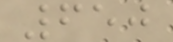650
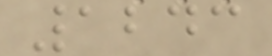1243
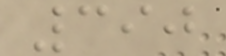390
